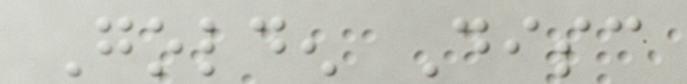Golden Disc
